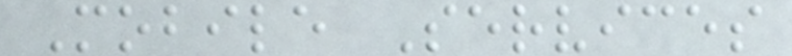Mobile Services
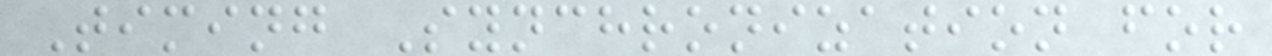Timing Synchronization for
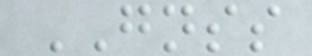GNSS
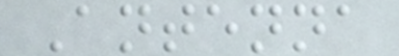Antenna
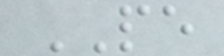PE
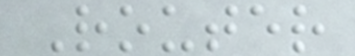Router
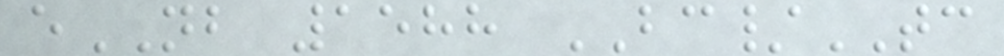eNB 1588 BC/TC
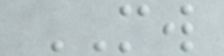MW
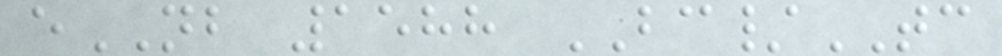eNB 1588 BC/TC
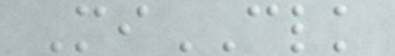MiCLK
